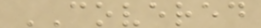COVERED
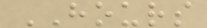HOURS
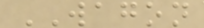WAGON
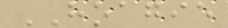HOAGIE
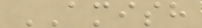AMISH
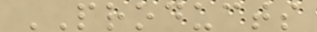PRODUCTS
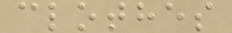clothes
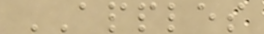APPLES
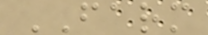FARM
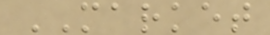MARKET
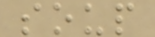soup
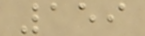159
